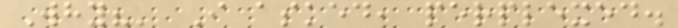Why?' I asked, perplexed.
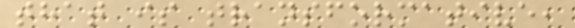that is transformative,
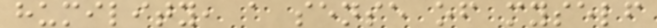humility, a sense of myself
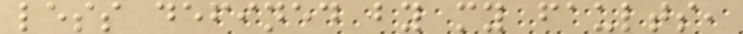less defined by my faults,
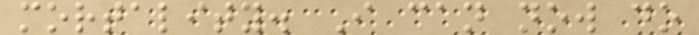mortality. I can now do
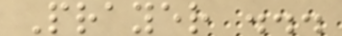Prayer ...
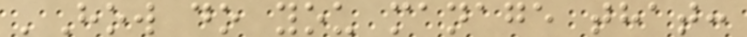'How do you manage that:
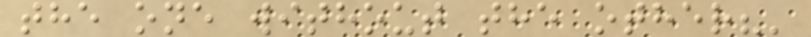the one without the other?'
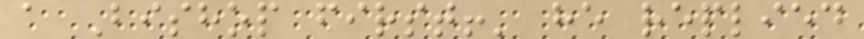a Bishop first!' he replied
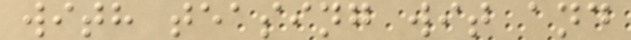with teasing wit and
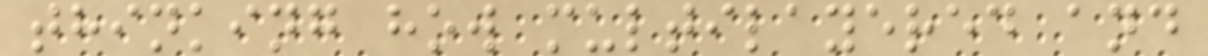thinking how multilayered and
